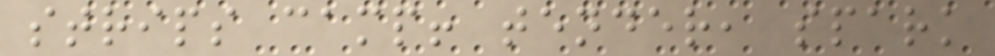strips camp! tender, spark
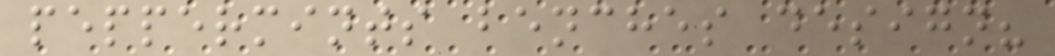peppermints benches design?
